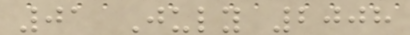01 July 2008
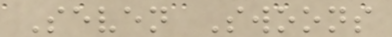Seven Swoons
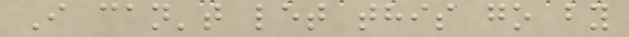I can't let this go by
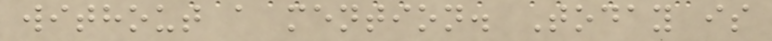without a mention. Today is
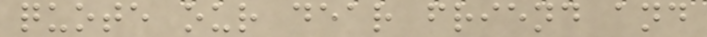quote our dear friend and
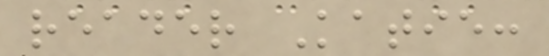reader Katie:
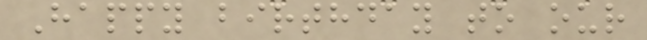Happy birthday to our
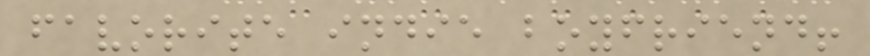favorite indie boyfriend!
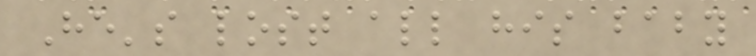He's lost all his baby
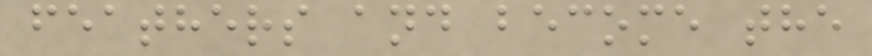feathers and become the
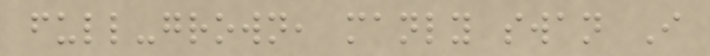full-grown, manly swan I
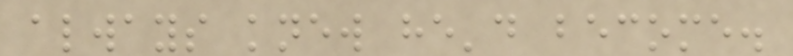always knew he'd become.
